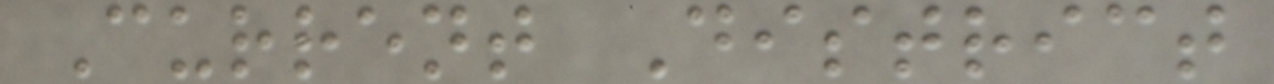Current District
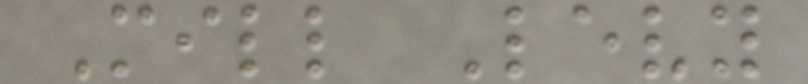Mill Levy
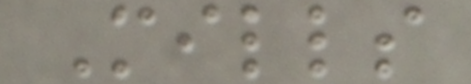Mills
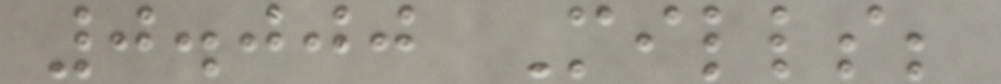0.000 Mills;
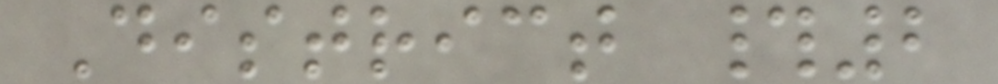District #2
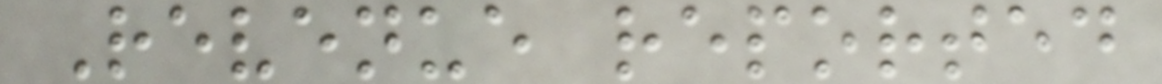Revenue reported
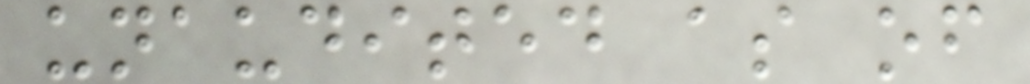unaudited as of
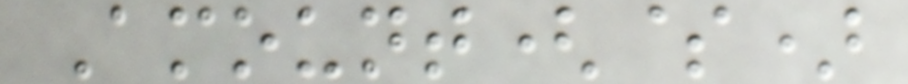Amount($)
